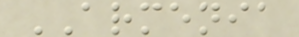ARMENIA
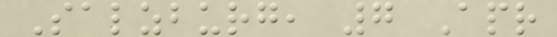Salzburg, 7 Apr
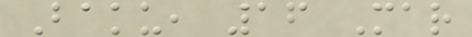Baku, 16 Mar
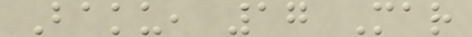Baku, 17 Mar
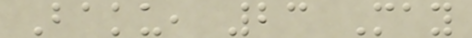Baku, 23 May
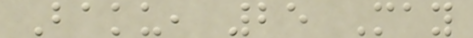Baku, 25 May
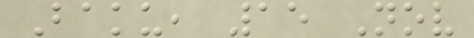Baku, 15 Nov
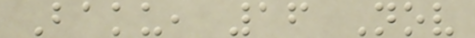Baku, 16 Nov
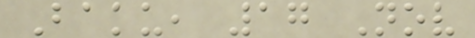Baku, 17 Nov
